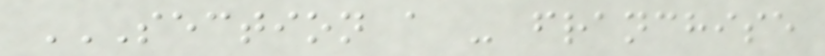SECTION A - FRANCHISE
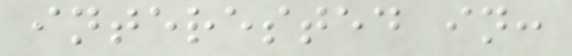interested in:
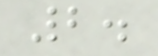2.
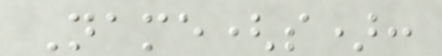Name(s):
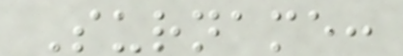Surname:
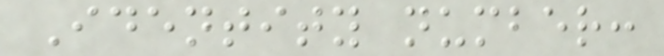Identity number:
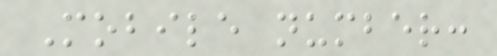Mobile number:
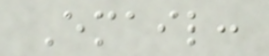Email:
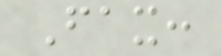Fax:
